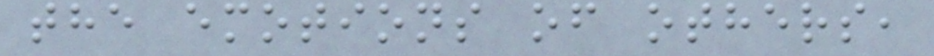the emotions of others,
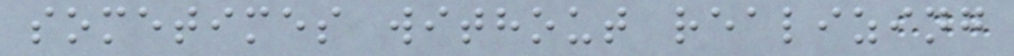sometimes without realizing
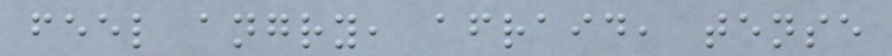feel angry, afraid, tense
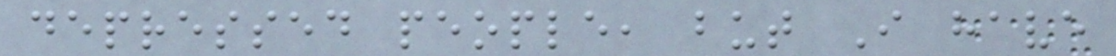depressed people, but I have
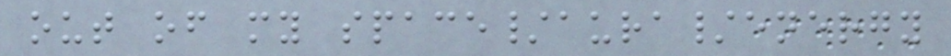out of my space/aura/energy
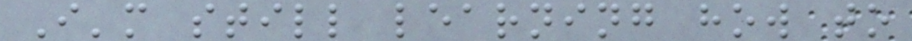I'm still learning how to
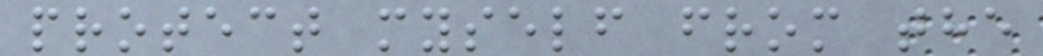protect myself from the
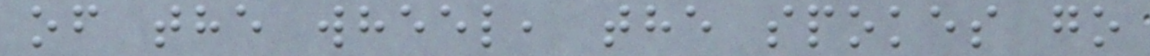of the wheel, the spokes go
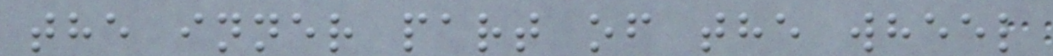the inner part of the wheel
